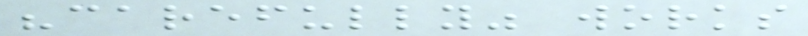"carefully" works
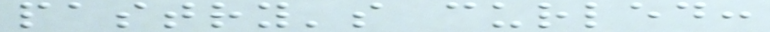pastry's curled:
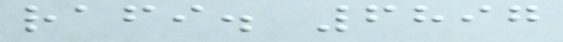rafi. 6897
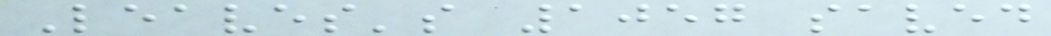Leaves's 1057 saved
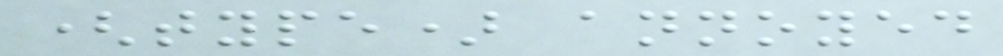(type) annoyed
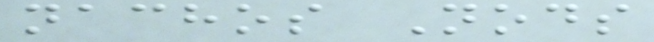nachos Nods
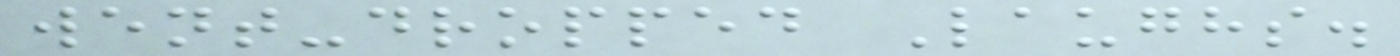went-dropped Laughs.
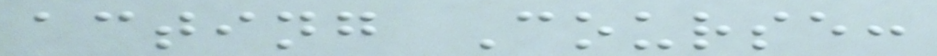acting Course:
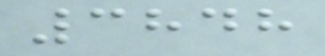3848
